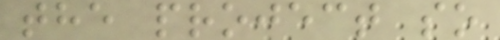the project so
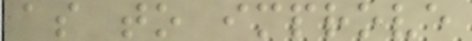as to improve
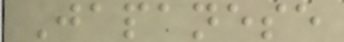Japanese
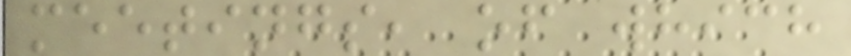meetings, of which
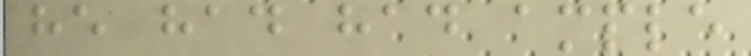he had had ample
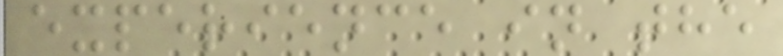experience in the
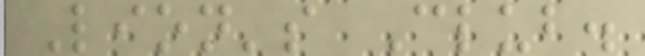Lion's Club.
